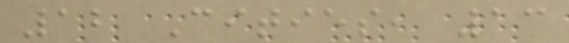12 Cities, 13
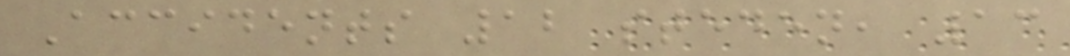Accidents 12 steden, 13
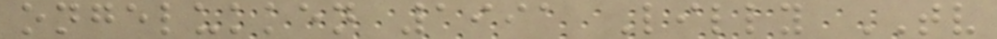ongelukken 1991 Lilly TV
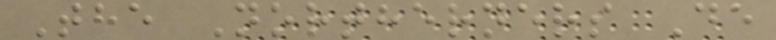The Northerners De
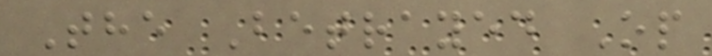The Betrayed Op
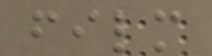film
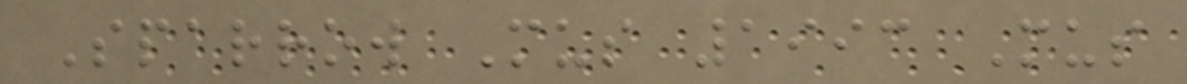Sparrow Mus 1993 Mus
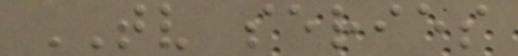TV series
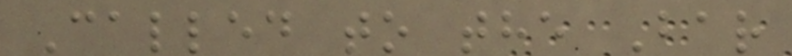Called to the Bar
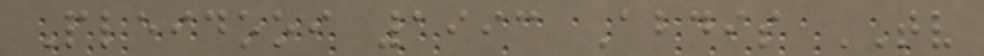Pleidooi 1993 Abdis TV
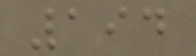194
